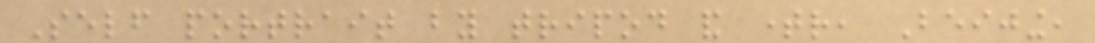Self portrait by tripod and timer, Beijing,
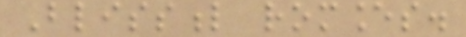Blissful romances.
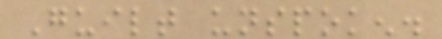Guilt unspoken.
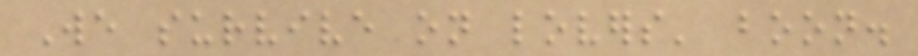We survive on lovers' boon.
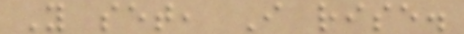You set, I rise.
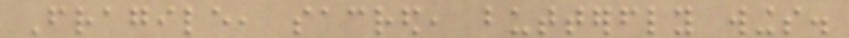Fragile, sacred, butterfly wings.
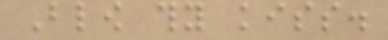Blow thy kiss.
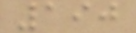190
